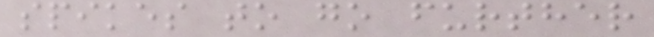spikes to go further
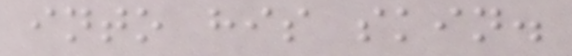into his skin.
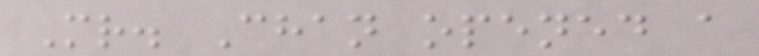Mr. Chan opened a
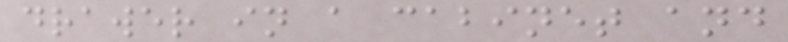drawer in a cabinet and
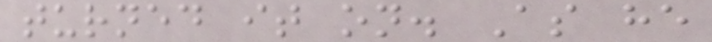turned it on. As he
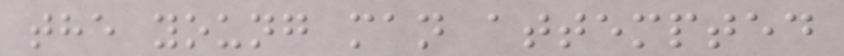the young man attempted
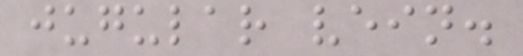jugular vein.
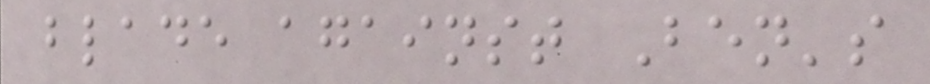blade against Ben's
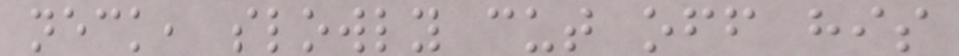neck, slowly cut off his
